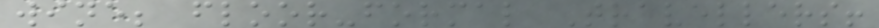wine; floor-formal Travellers!
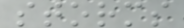storms
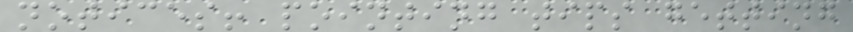notices! pointing tips getting
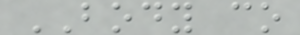BODY co
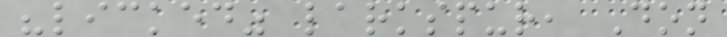"licked" larkspur, Don
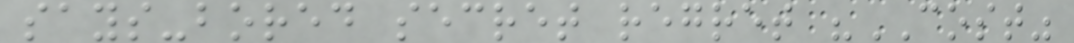says-bored secret regret "COST"
